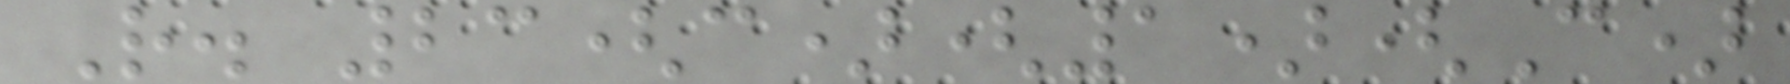R. 23(c)(1)(C)
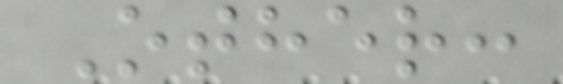Other:
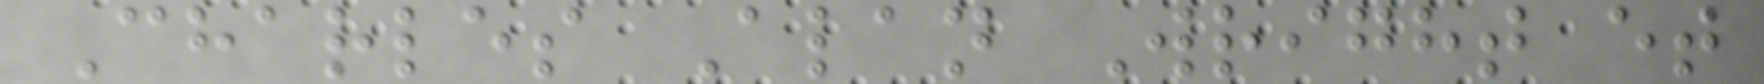Charles Alan Wright et
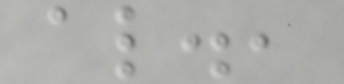al.,
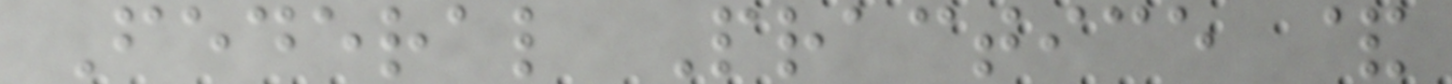Federal Practice &
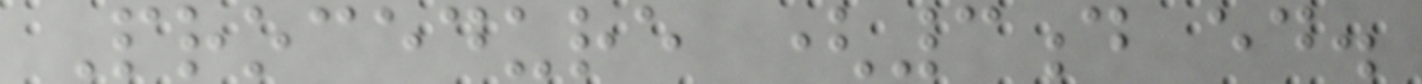Procedure (3d ed.
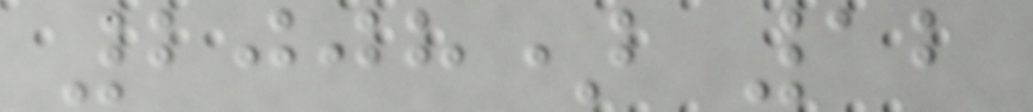2008) 12
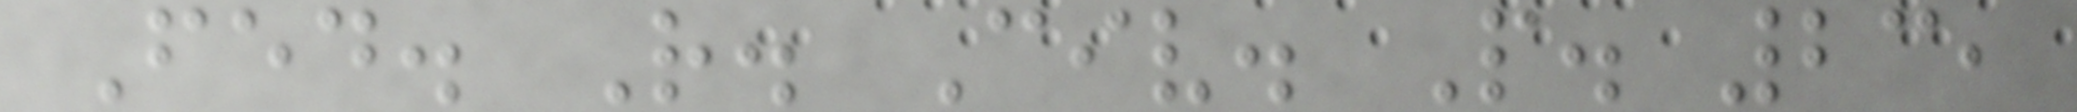Fed. R. Civ. P. 23,
